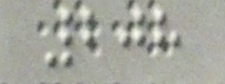208
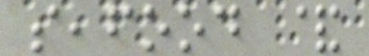seafood &
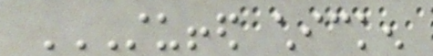STUFFED CHICKEN
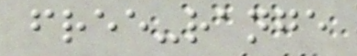free-range
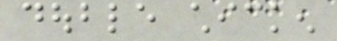double chicken
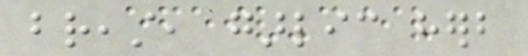breast, garlic herb
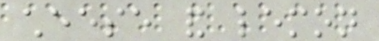cheese and lemon
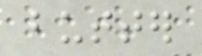butter
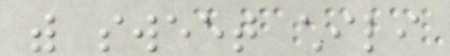with sweet chili
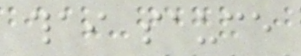thai sauce
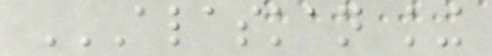ALASKAN KING
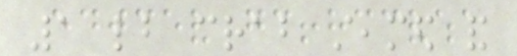1 lb crab steamed and
